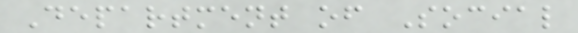Department of Social
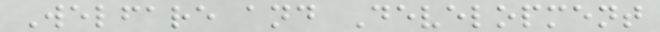Welfare and Development
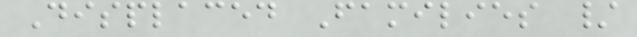Displaced Families /
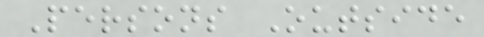Persons Outside
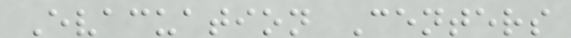Evacuation Centers
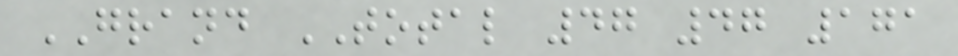GRAND TOTAL 47 47 171
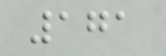171
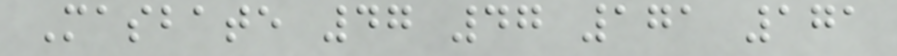Masbate 47 47 171 171
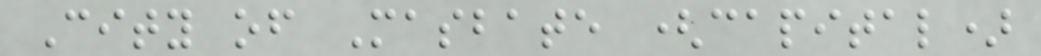City of Masbate (capital)
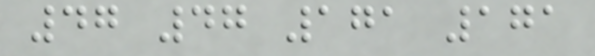47 47 171 171
